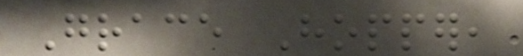Grace Hopper,
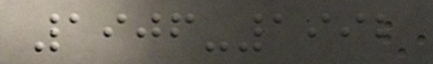1906-1992
